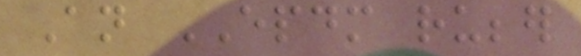An EPDM rubber
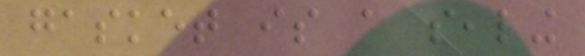gasket is a sealing
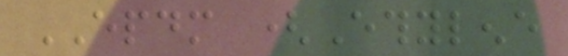EPDM (Ethylene
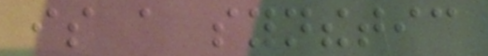is a synthetic
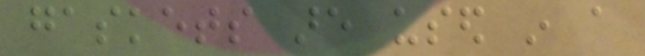gaskets are used in a
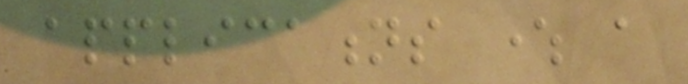applications where a
